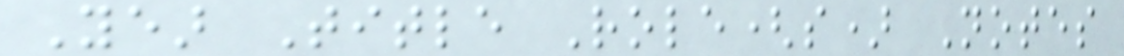Year Title Role(s) Notes
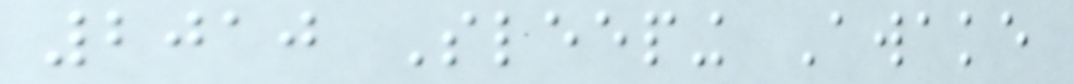2010 Sleeping Awake
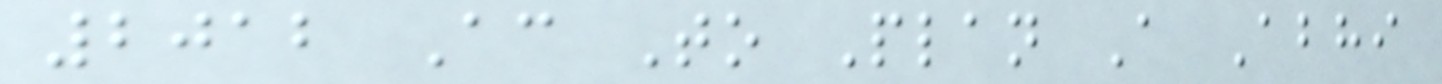2012 According To Plan A Abhi
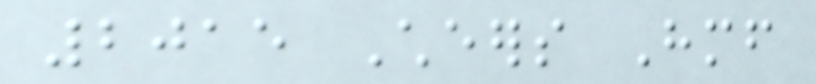2015 Cheers Himself
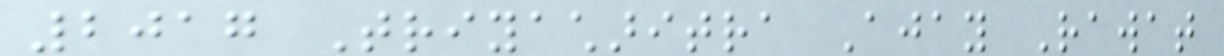2017 Triyacharitra Ajay Rawat
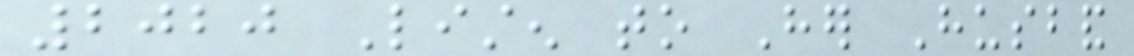2020 Listen to Her Husband
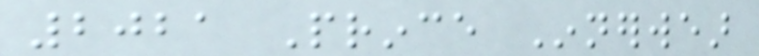2021 Prince Innerwear
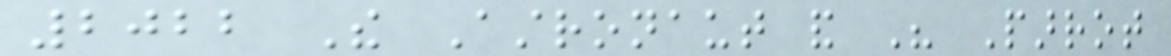2022 The Astronaut and His Parrot
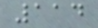114
